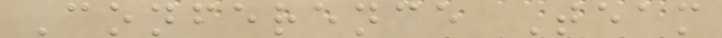Conference Team
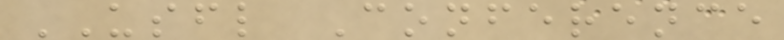USFL Conference
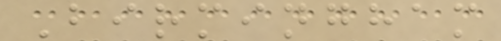Birmingham
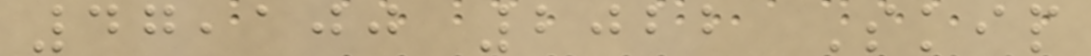47,100 2022 Skip
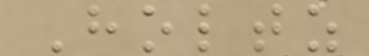Holtz
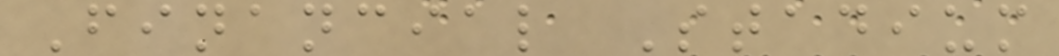Financial Stadium
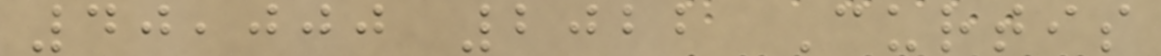40,000 2022 Curtis
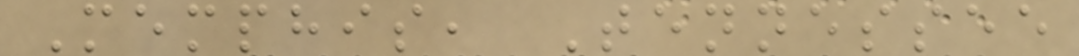Memphis, Tennessee
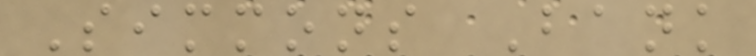Simmons Bank
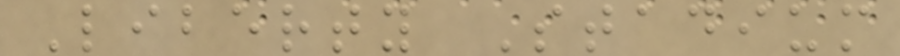Liberty Stadium
